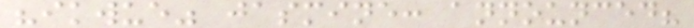"ikwue" jasmine: announced?
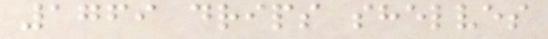1769 drips shelves
